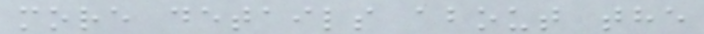more details about the
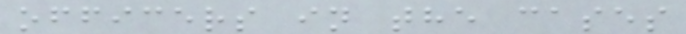officers in the cases
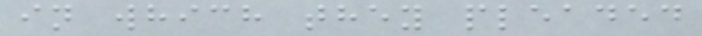in which they pleaded
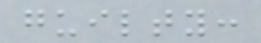guilty:
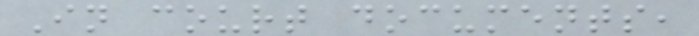In court documents,
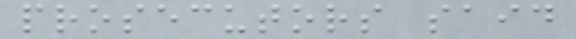prosecutors said
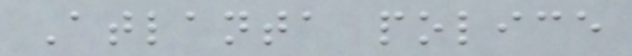Atlanta police
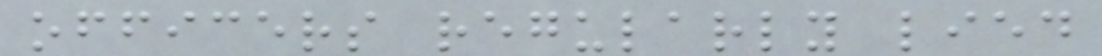officers regularly lied
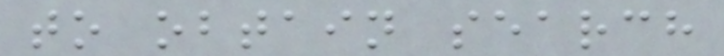to obtain search
